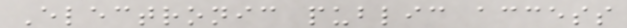Electronic public access
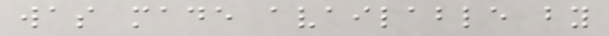was made available by
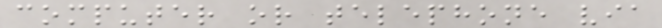computer or telephone via
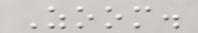Zoom.
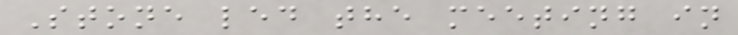Stone led the meeting in
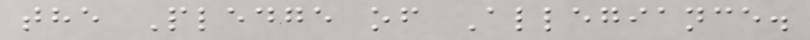the Pledge of Allegiance.
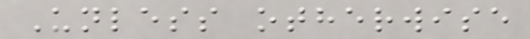Unless otherwise
